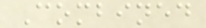Combined
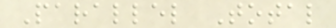Parallel Total
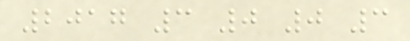2017 3 0 0 3
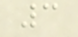3
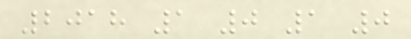2018 1 0 1 0
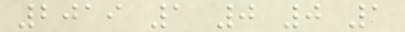2019 1 0 0 1
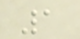1
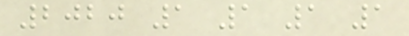2020 1 1 1 1
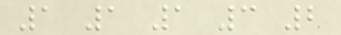1 1 1 3 2
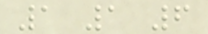1 1 6
